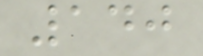140
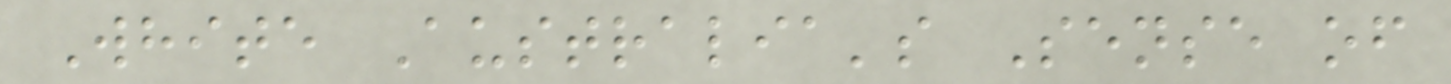White Australia's Sense of
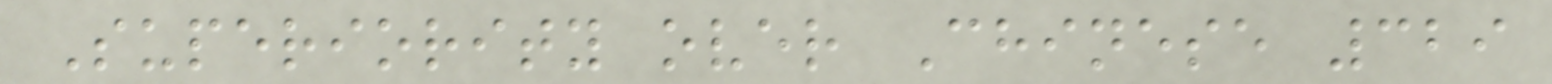Superiority over Chinese 329
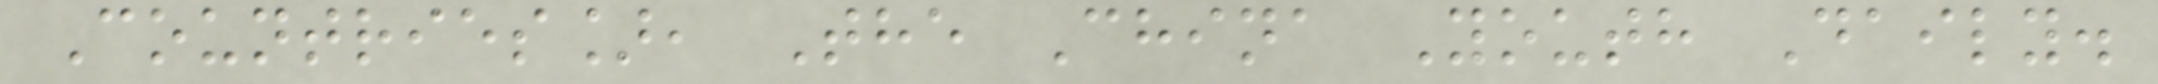Countries], The China Youth Daily.
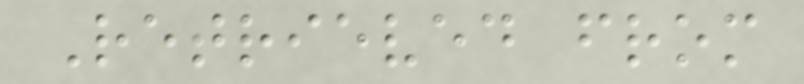Retrieved from
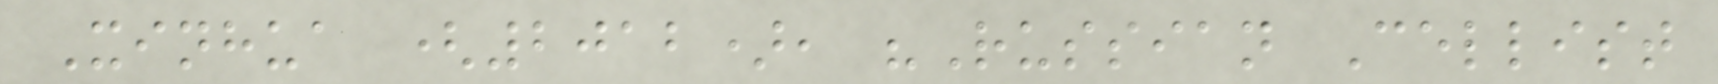Xinhua (2012), "Russian Cellist
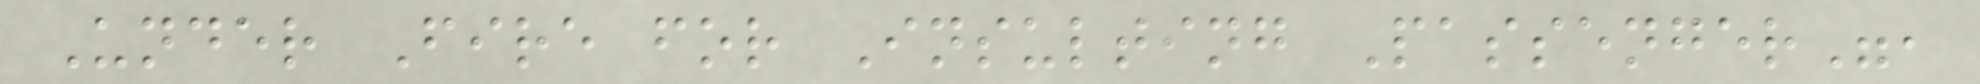Under Fire for Insulting Passenger",
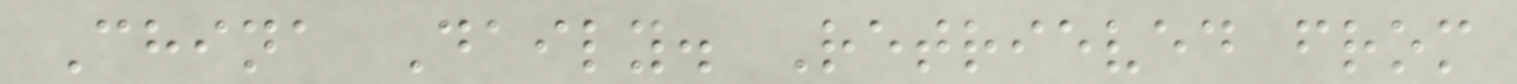China Daily. Retrieved from
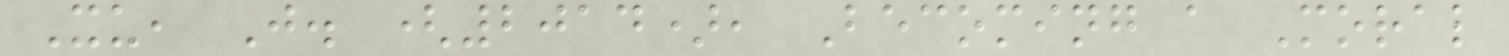Xu, J. (2014), Becoming a Moral
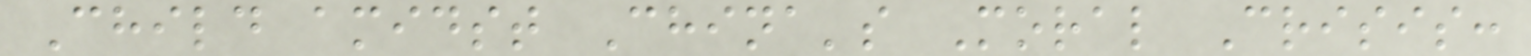Child amidst China's Moral Crisis:
